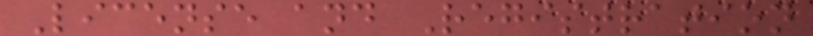License and Registration
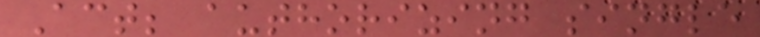Act; authorizing single
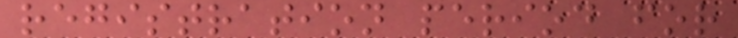registration period for
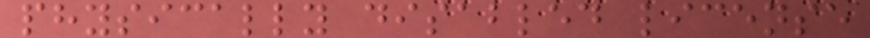physically disabled license
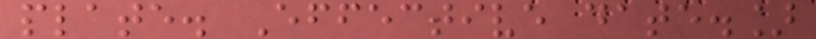plate. Effective date.]
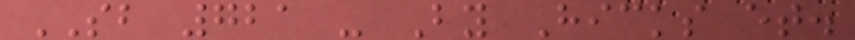SB 721 - By Hicks et.
